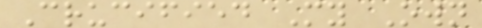Crucified My Own
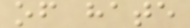of hate
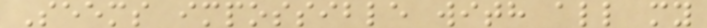Seems impossible with all my
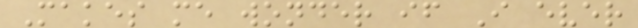Makes me wonder if I ever
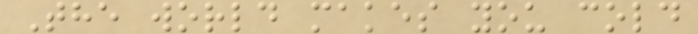The world makes you cold
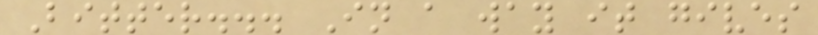Bitter... In a way it gives
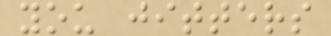you jitters
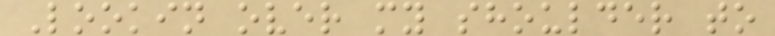Lookin over my shoulder to
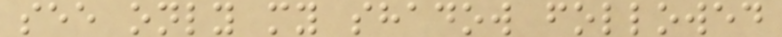see only my shadow followed
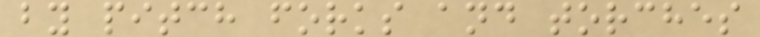by pitch forks and torches
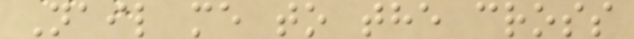Nail me to the cross
